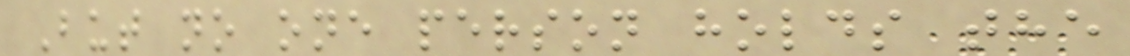But no one person holds the
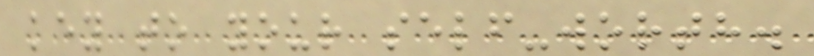key to your self-worth.
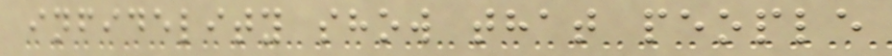infidelity show that people
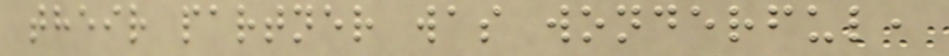their partner was wonderful,
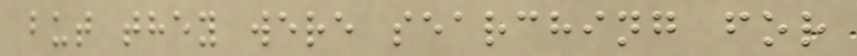but they were searching for
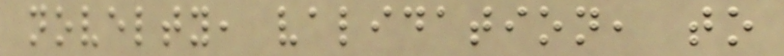novelty, validation, to
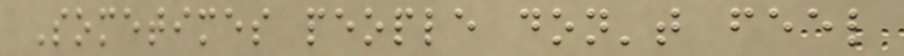Sometimes people don't feel
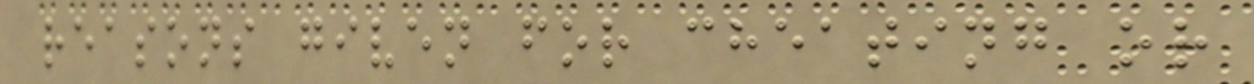reasons given for cheating or
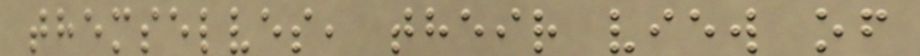themselves, their view of
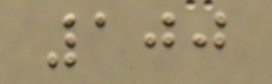100
